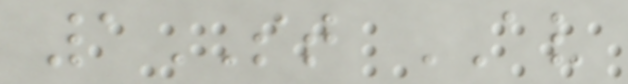1ST AV
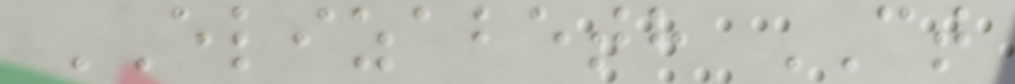ELIZABETH CT
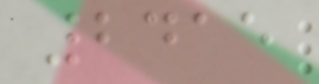2415
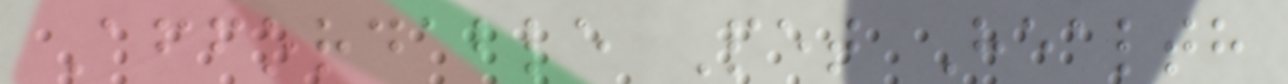Affordable Pet Health
